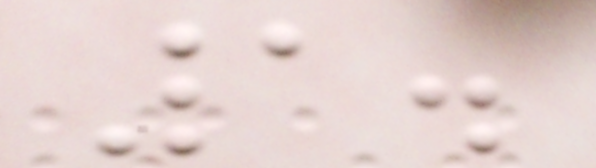1.
